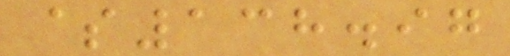$138.97
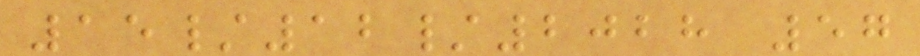15/12/2028 57
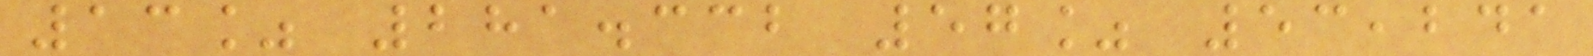13% 281.332 57% 53,241
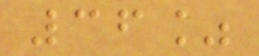36%
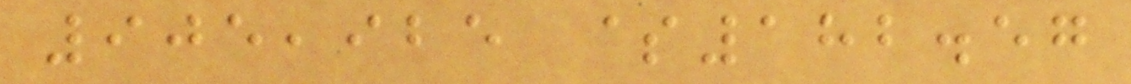905,925 $182.57
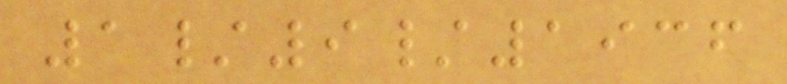1/9/1936
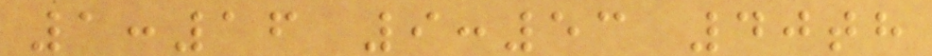1:16 9:53 40th
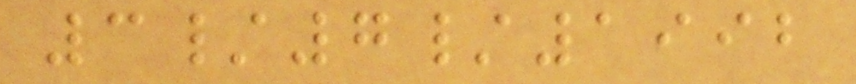3/7/1992
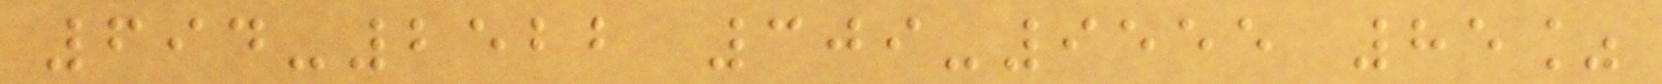694-2522 309-9555 85%
